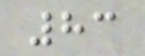83
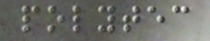polytec
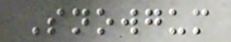Snowgum
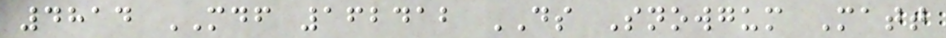4814 MDF 162412 DS Snowgum Matt
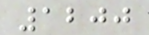1200
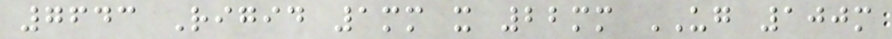7643 Rigid 1mm x 22mm UG 100m
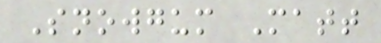Snowgum Matt
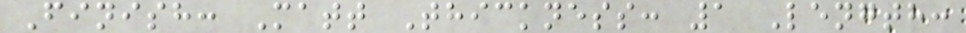Finish: Matt Thickness: 1 Length:
